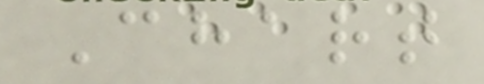Chart
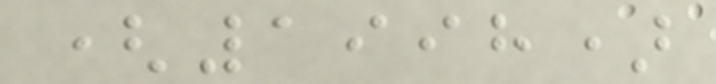(1998)
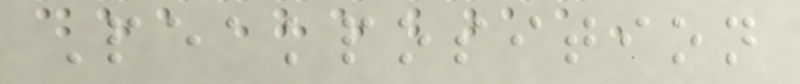Peakposition
